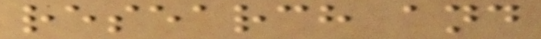research and
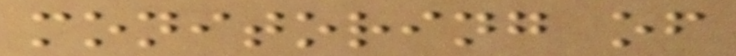monitoring of
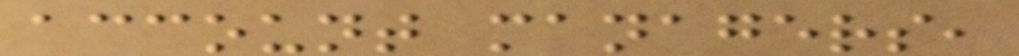account managers,
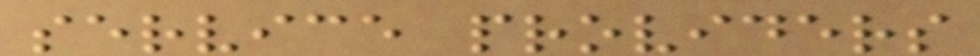service providers
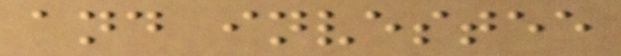and investee
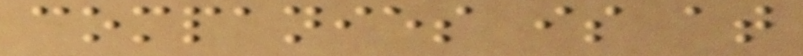companies is at
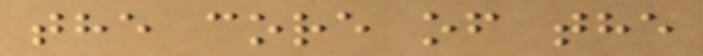the core of the
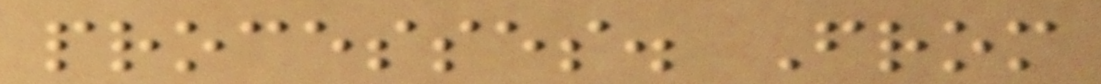processes. From
